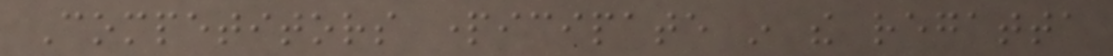Competitors participate in the regatta
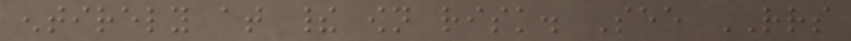entirely at their own risk. See RRS
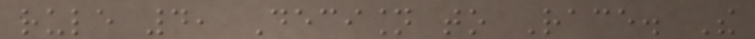rule 4, Decision to Race. The
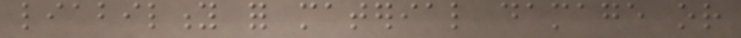liability for material damage or
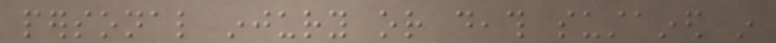personal injury or death sustained in
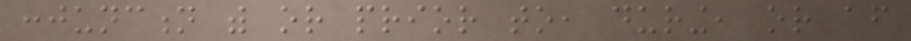conjunction with or prior to, during, or after
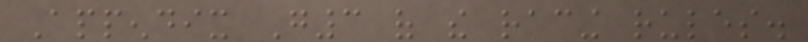Appendix G3 of the racing rules.
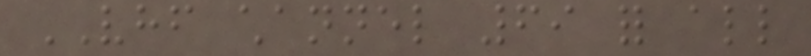VHF channel 69 for all
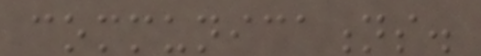communications.
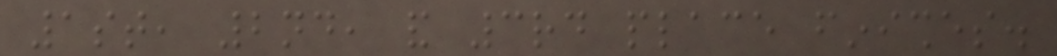1st, 2nd, and 3rd place finishes.
